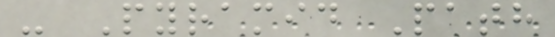- Pyramid Path
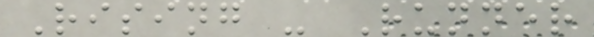Rising - Runner
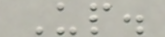Up.
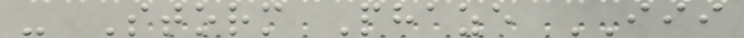- Storm Phaze III
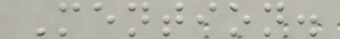Mention.
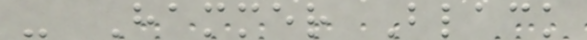- Hammer Black
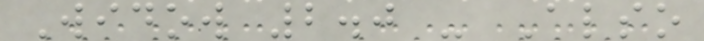Widow 2.0 - Also
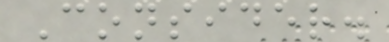Consider.
